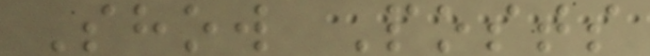Show Posts
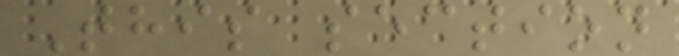This section
